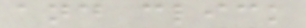and click
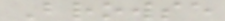Browse
